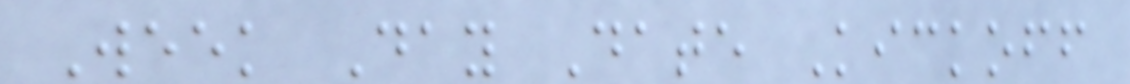Week Day Date Kickoff
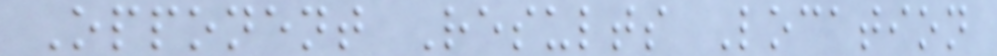Opponent Results Location
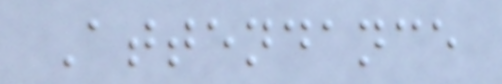Attendance
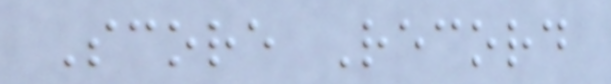Score Record
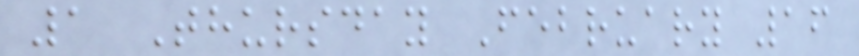1 Thursday February 16
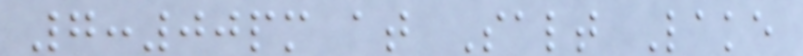7:00pm at Salt Lake
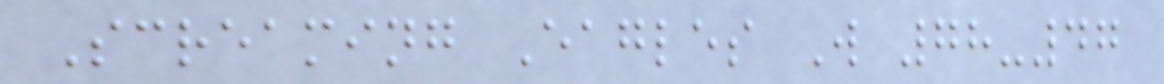Screaming Eagles W 78-47
